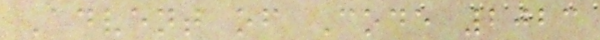Advent of Code 2023
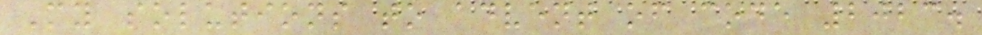My solutions to advent of code 2023.
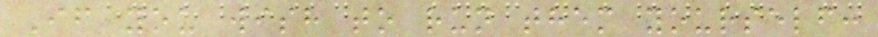If you wish to run them yourself:
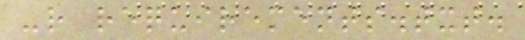-r requirements.txt.
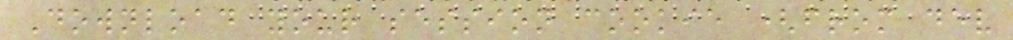Download your session cookie (from dev
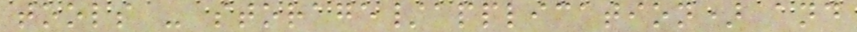tools - storage/application) and
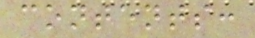contents:
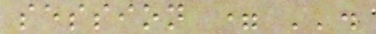session = ''.
